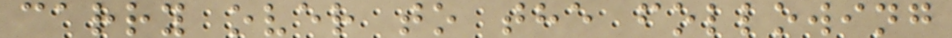carry over to the following
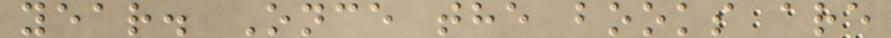year. Once the books are
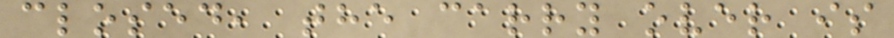closed, the carry over is
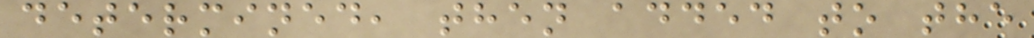determined, then added to the
